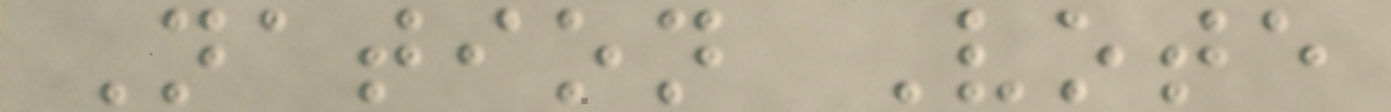Nation Vote
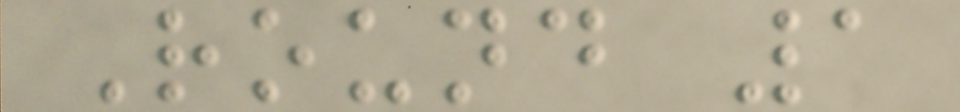Round 1
